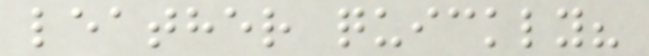leather quickly?
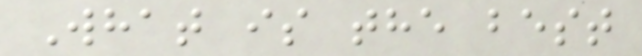What is the best
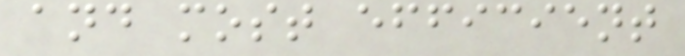and most efficient
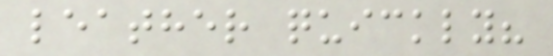leather quickly?
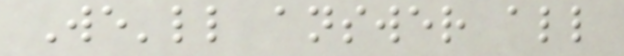We'll answer all
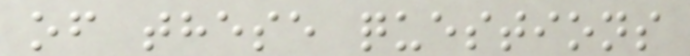of these questions
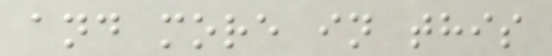and more in this
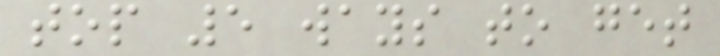top 5 ways to get
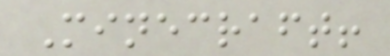Minecraft!
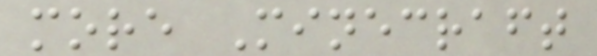more Minecraft
